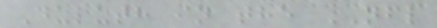Duluth in the NFL
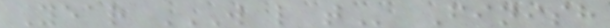Year W L T Finish
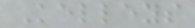Kelleys
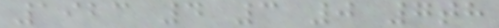1923 4 3 0 7th
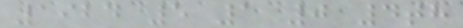1924 5 1 0 4th
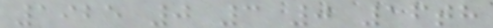1925 0 3 0 16th
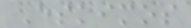Eskimos
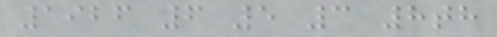1926 6 5 3 8th
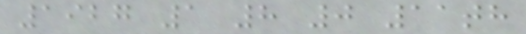1927 1 8 0 11th
